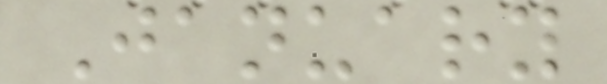January
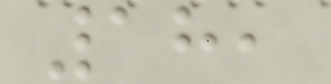18,
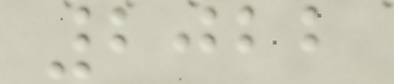2022
